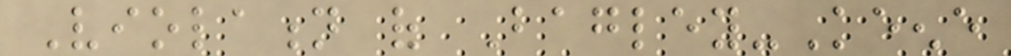Violation of Bagley-Keene
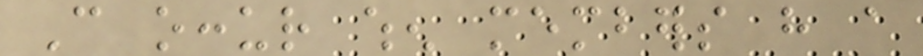Can occur when members have a
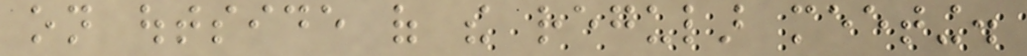on outside of the regular meeting.
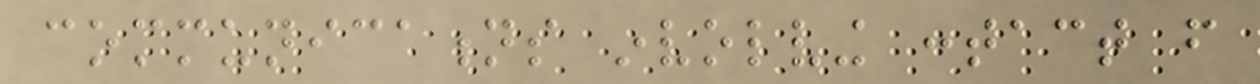communications involving contact from
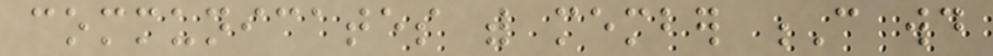communicates with member C would
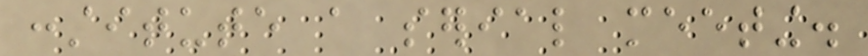constitute a serial meeting.
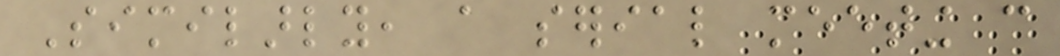Similarly, a serial meeting can
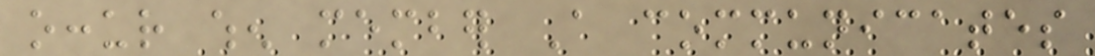occur when member A communicates
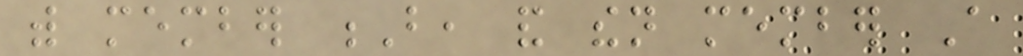with member B, and then member A
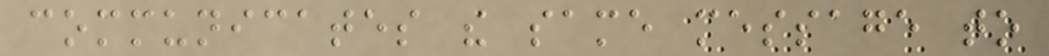communicates the same message to
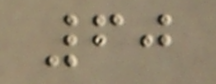60
